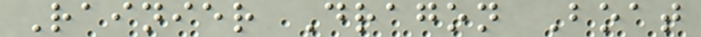Rainier Dragon Boat
